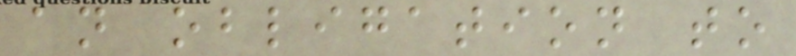an obligation to
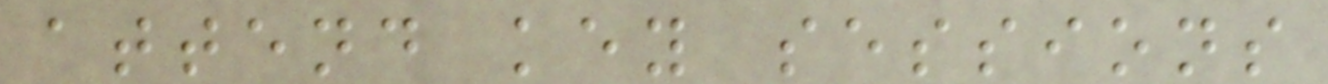attend key sessions
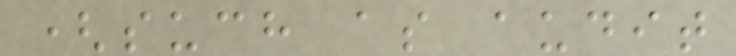(such as audit
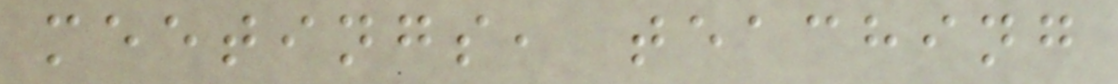meetings, teaching
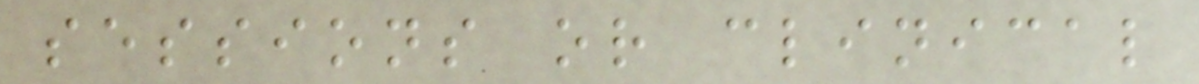sessions or clinical
